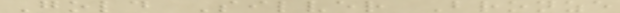Gold Silver Bronze
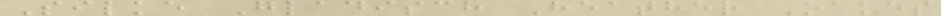Silke Gladisch Heather Oakes
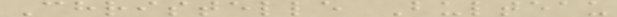Christelle Bulteau
